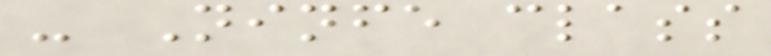- Ninfe class
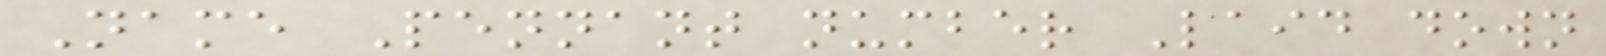Name Pennant number Laid down
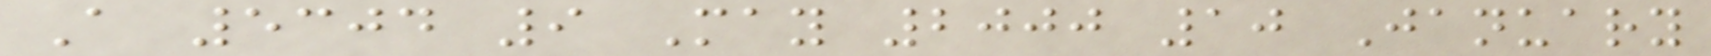A 5304 9 May 2000 10 January
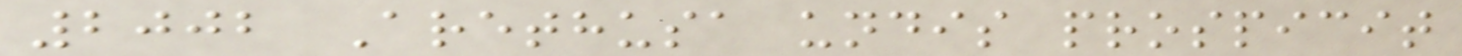2002 Arethusa undis prospicit
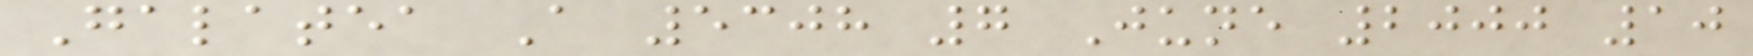Galatea A 5308 7 June 2000 10
